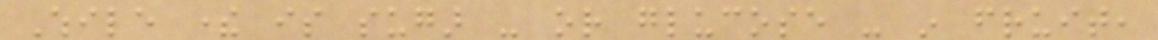While there is sugar - or glucose - in fruit,
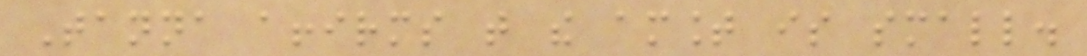Tanna affirms that the amount is small.
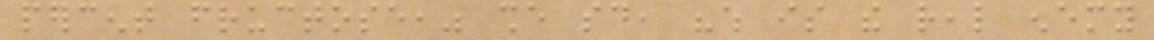percent fructose," she said, "which is the real enemy
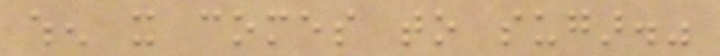when it comes to sugar."
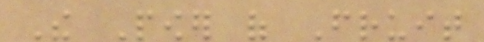The Power of Fruit
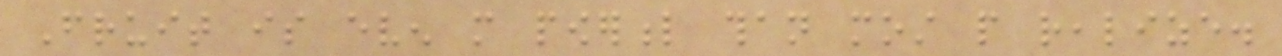Fruit is even more powerful than most people realize.
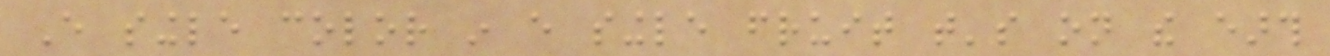Every single color in every single fruit that's on the earth
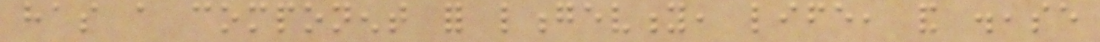has a component for longevity, life, and disease
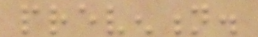prevention.
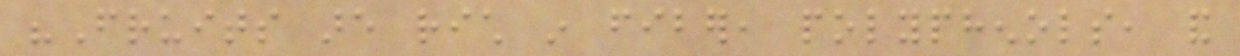"Fruits are rich in fiber, polyphenols, and
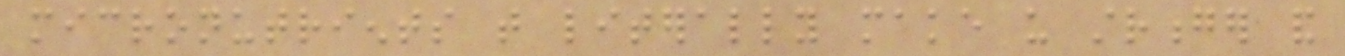micronutrients that literally make us stronger and
